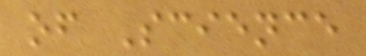of Science
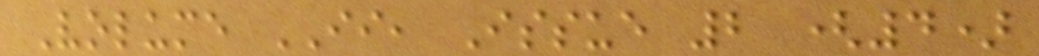Volume II, Issue 2 (4)
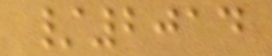/2014
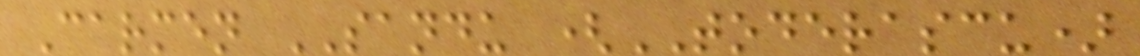Carmen SANDU (TODERASCU)
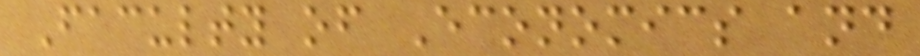Faculty of Economics and
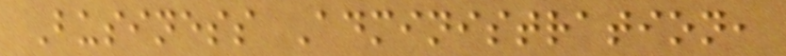Business Administration,
